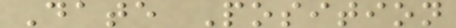Date Position
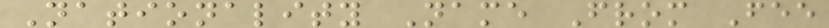Nationality Name From Fee
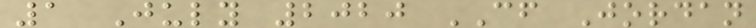1 July 2020 CF Jordan
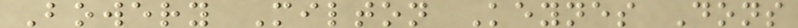Bowery Milton Keynes Dons
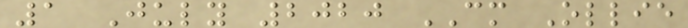1 July 2020 CM Ollie
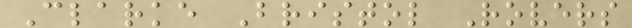Clarke Bristol Rovers
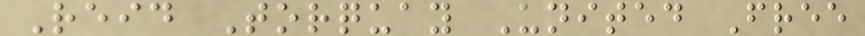Reid Torquay United Free
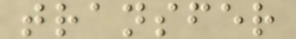transfer
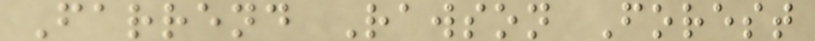Farrend Rawson Forest
